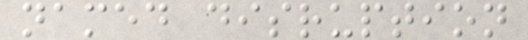named disruption
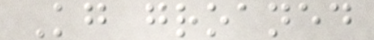Kg groaned
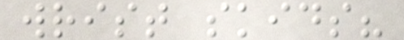wrist skids?
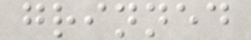grinned
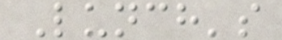Lunch's
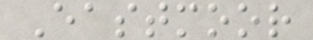Eastmoor
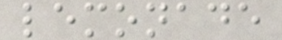lemonade
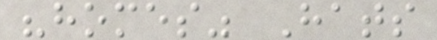"homes" Hats
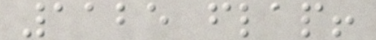1125 flap!
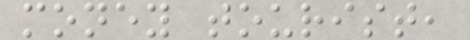money tourist,
